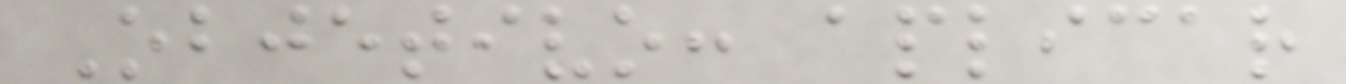Objetivo: aplicar
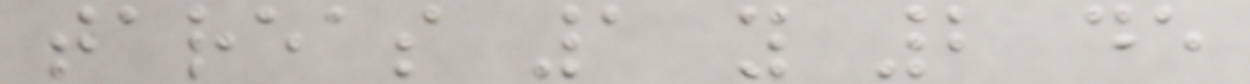tareas 1 y 2 de
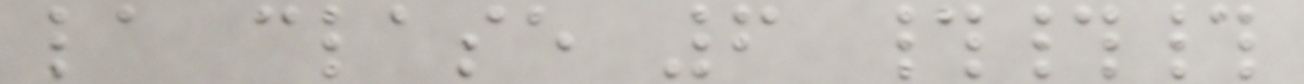la clase 6 ###
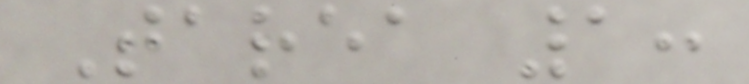Tarea 1:
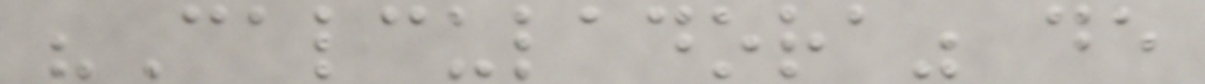"Calculadora" de
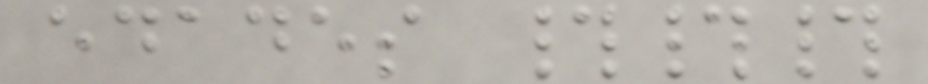edades ###
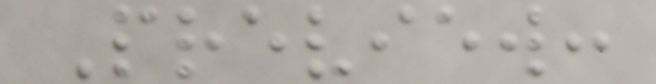Preview:
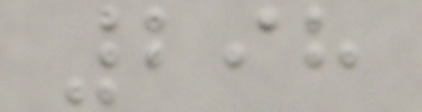298
